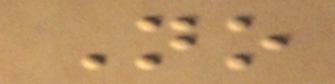No
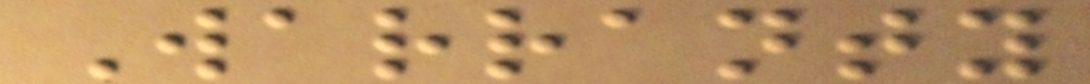Warranty
